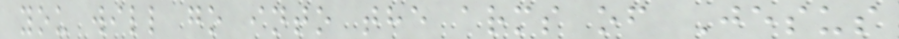you will go into the arms of Jesus
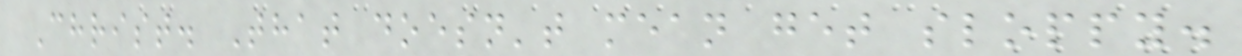Christ. That doesn't mean get sloppy.
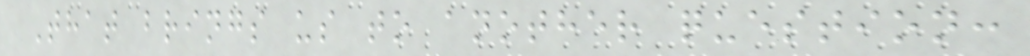That brings us to another question:
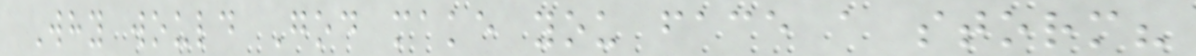Why would God make you face a storm?
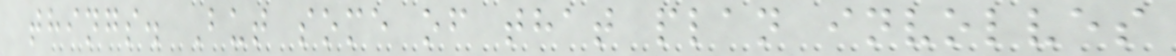things. But some of that plan involves
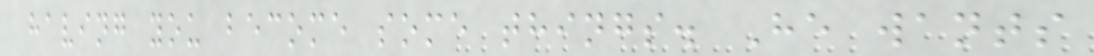having you become some things. He wants
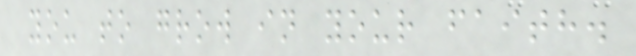you to grow in your faith.
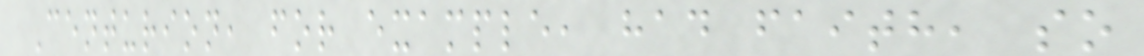Centurion, for example, had faith, so
